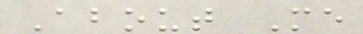About Me
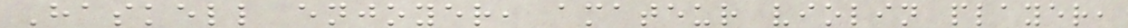Haskell enjoyer, amateur violin player,
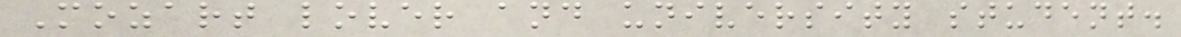Mozart lover and university student.
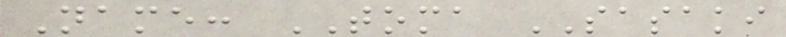Name: TOMA SASAKI
